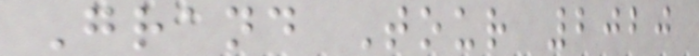Grand Tour 2020
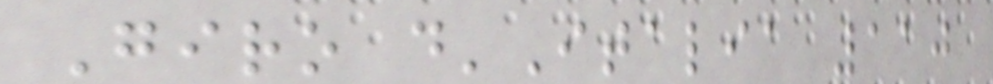Giro d'Italia 110
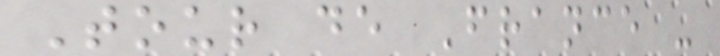Tour de France -
